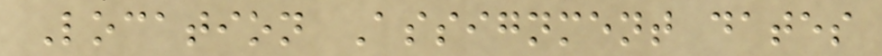Location Assignment dates
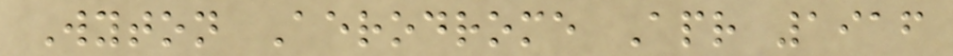Wyton Aerodrome Apr 1916
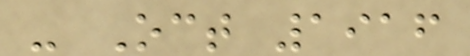- Oct 1916
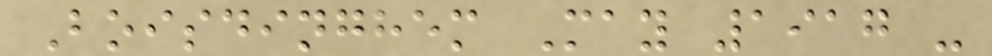Boisdinghem May 1917 -
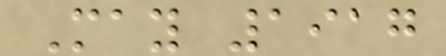May 1917
